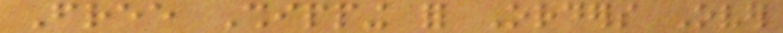Free Shipping for Orders Over
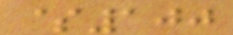$100
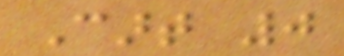Cart 0
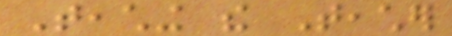Teaching the Teacher
